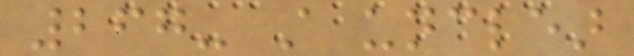267- still unclear
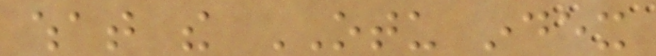what the OTU index
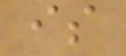is
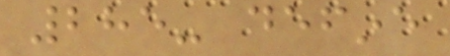285- define
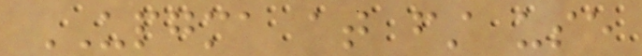UPGMA at first use
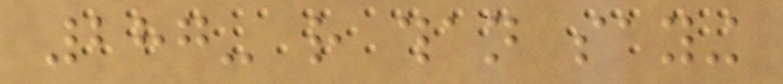287- rather than saying
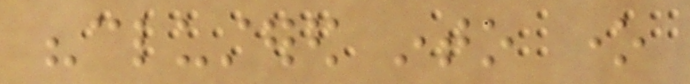"clustered into one
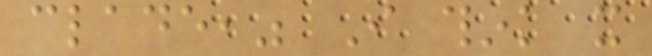clade," I think it
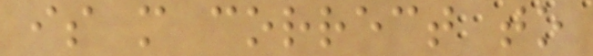is more correct to
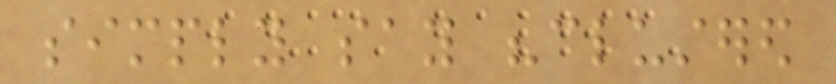simply say "clustered
